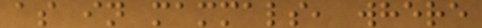as in mammals, where
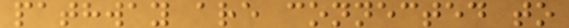pathway are connected to
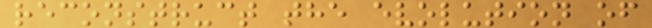reconstruct the evolution of
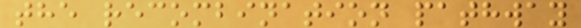the recombination pathway
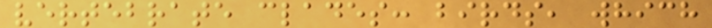vertebrate clades: birds, which
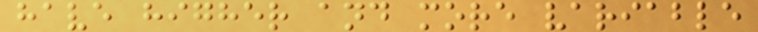have higher and more variable
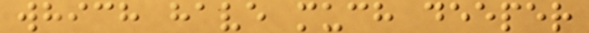which have much deeper
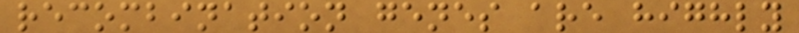recombination genes are highly
